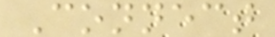Connect
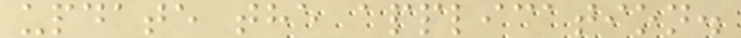update the application.
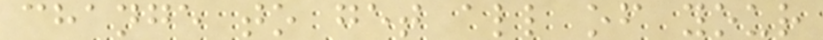change to get all of your
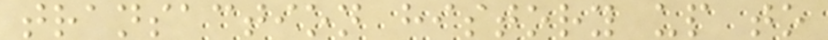transaction history up to
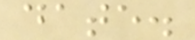date.
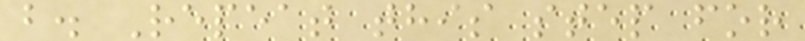b. Repeat this step for
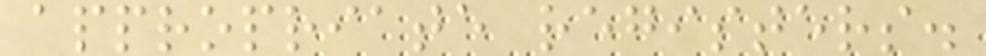appropriate registers.
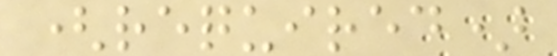(required)
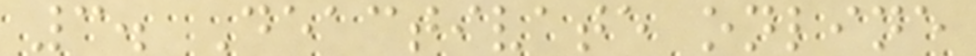3. Deactivate online
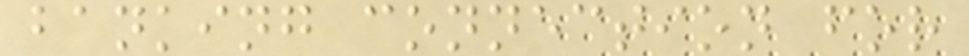banking connection for
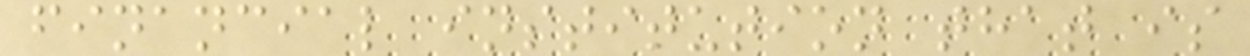financial institution that is
